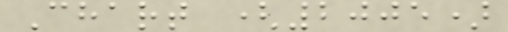Chart (2005)
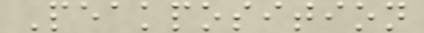Peakposition
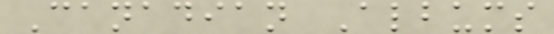Canadian Albums
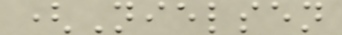(Nielsen
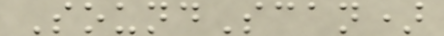SoundScan)
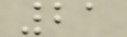21
